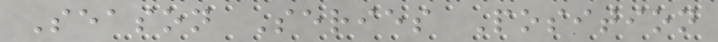Season Series Position
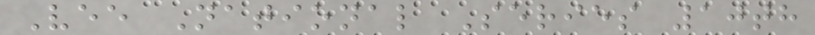Vee National Series 10th
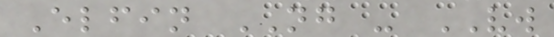Elfin NG - VW
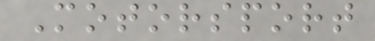Motorsport
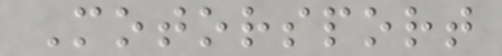Motorsport
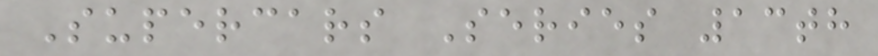Supercars Series 13th
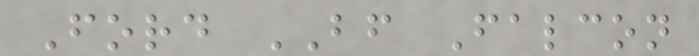Ford BF Falcon
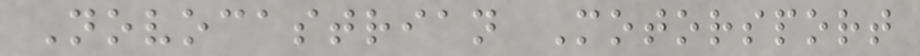Novocastrian Motorsport
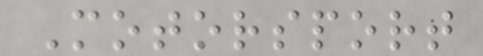Motorsport
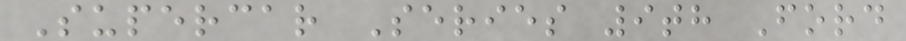Supercar Series 9th Ford
